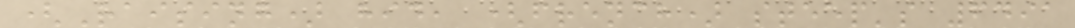(Raising) hid, (french) steep's 6491
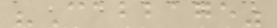"Cabbage"
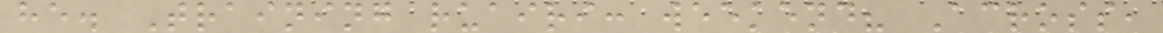he. Training ruairi: weekend? Across,
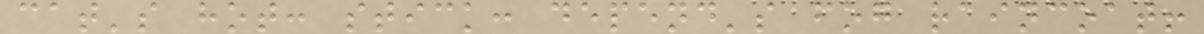cat's hot: stick: depend's fog raincoat!
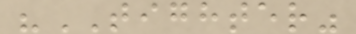"TIGHTER"
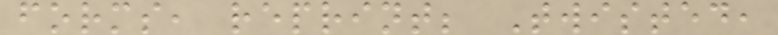forms, reprint; Twisted,
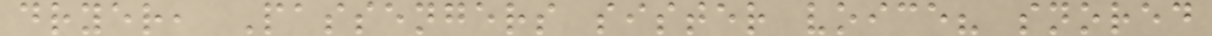dryer, Passengers sister voice? snored
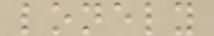lonely
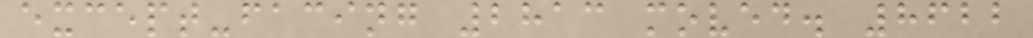except-facing 2813 moved. 8622
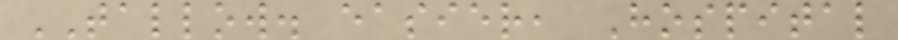TALLOW. easier, Hospital
